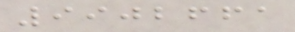9902661
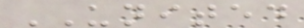UNITED
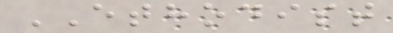ETHODIST
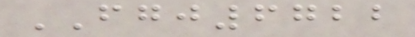FGJ6722
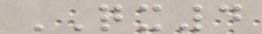QX4
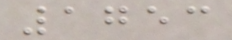1753
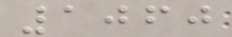1060
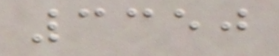3350
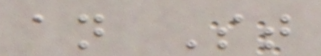an St
